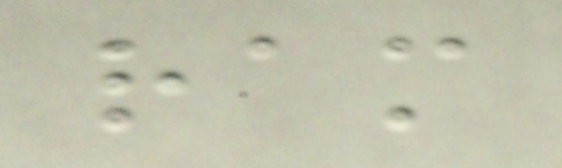ram
